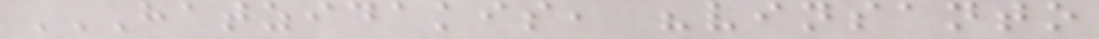HATZIDAKIS, "VINSANTO
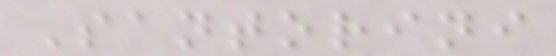Santorini
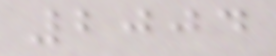2004
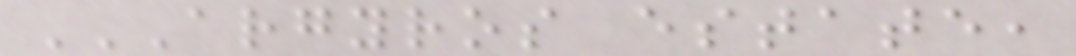ARGYROS ESTATE,
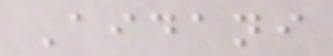Aidani
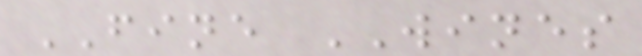FINE WINES
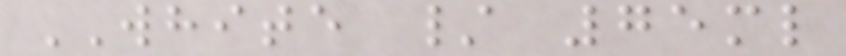WHITE / 75ml
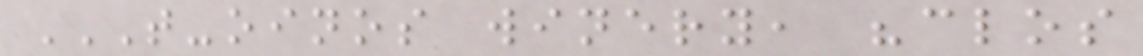T-OINOS WINERY, "CLOS
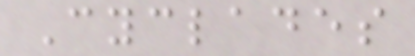Cyclades
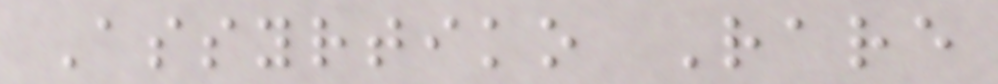Assyrtiko Rare
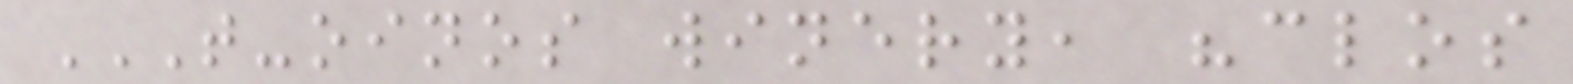T-OINOS WINERY, "CLOS
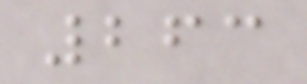263
